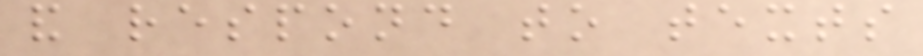and respond to texts
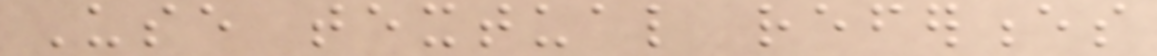Use textual references
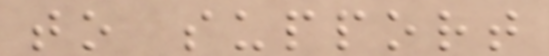to support
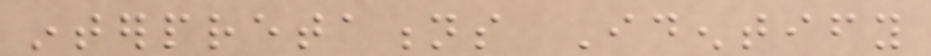interpretations Identify
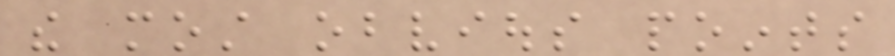the most obvious points
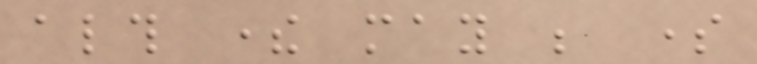although there may be some
